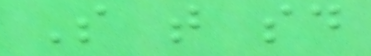So that said
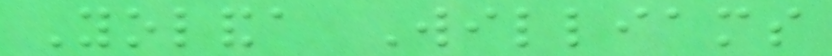Yolanda Williams
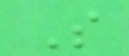So
